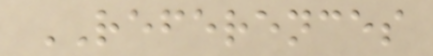REFERENCES
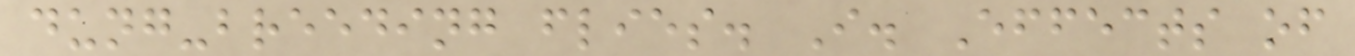dung-breeding flies. I. Effects of
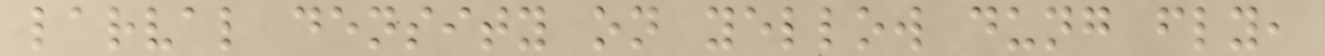larval density on yellow dung fly,
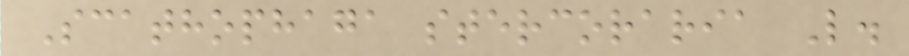Scathophaga stercoraria L.
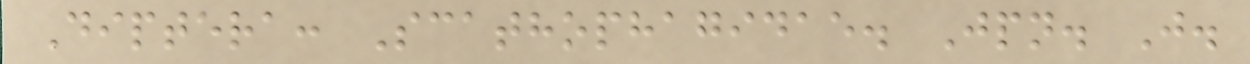Diptera: Scathophagidae. Jpn. J.
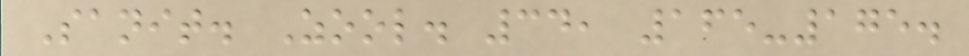Sanit. Zool. 34, 165-175.
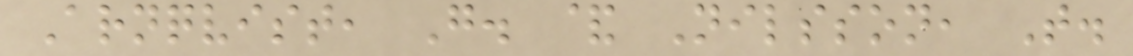Arnqvist, G. & Nilsson, T.
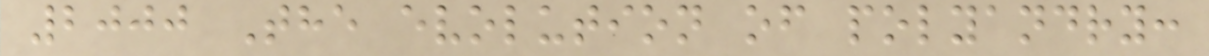2000 The evolution of polyandry:
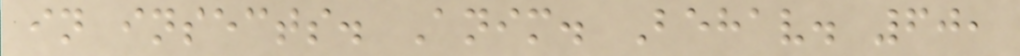in insects. Anim. Behav. 60,
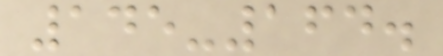145-164.
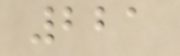221
